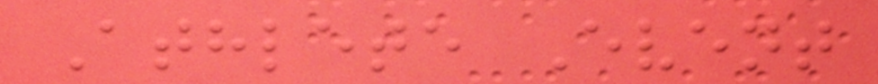Athlete Event
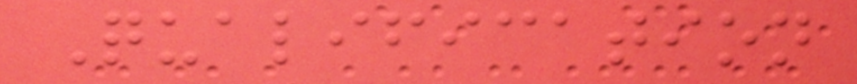Qualification
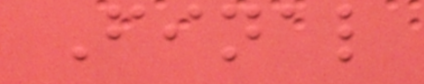Final
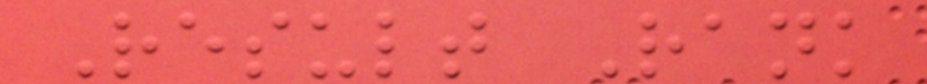Result Rank
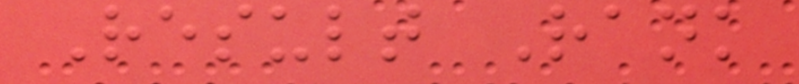Result Rank
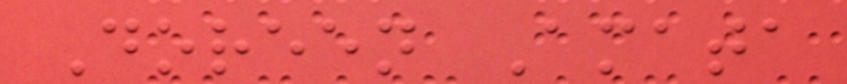Doreen Amata
